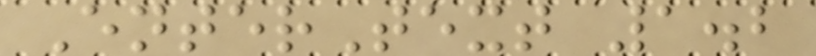EnterText 1.2
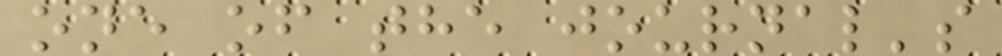one of the journal's
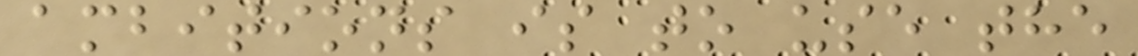ambitions is to use the
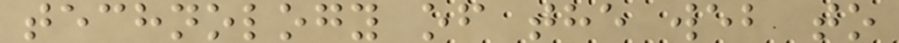technology of the web to
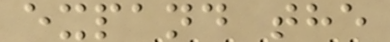expand the
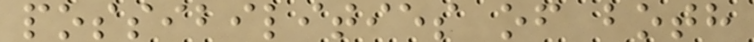possibilities of both
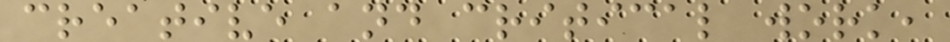creative and critical work,
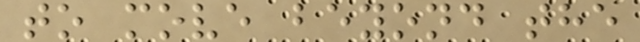to move beyond the
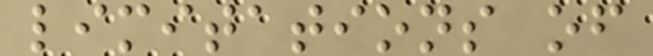limitations of
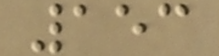153
